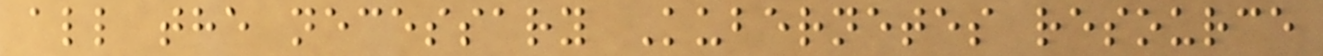all the necessary Kubernetes resource
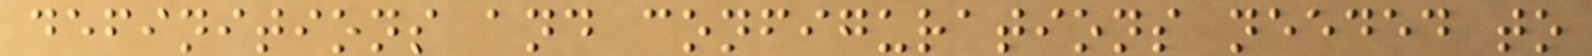definitions and configurations needed to
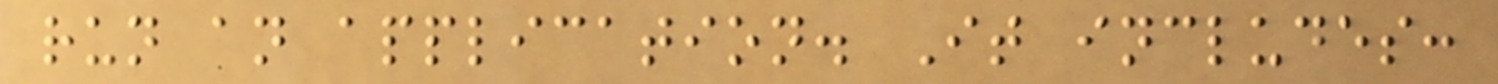run an application. It includes:
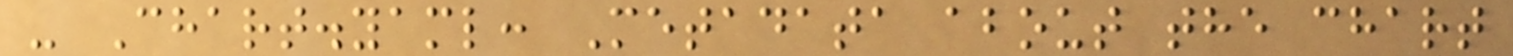- Chart.yaml: Metadata about the chart
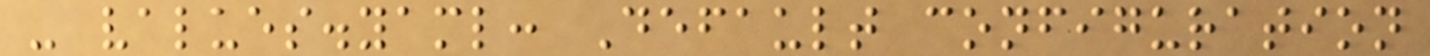- values.yaml: Default configuration
